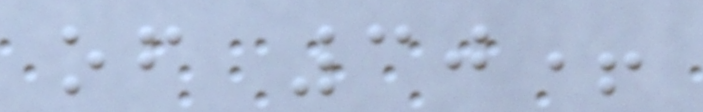of 30+
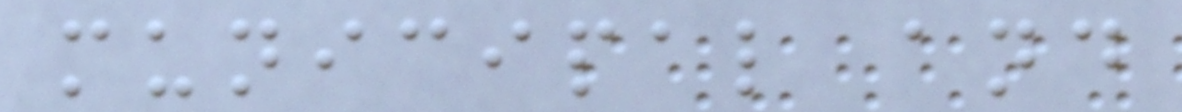municipal and
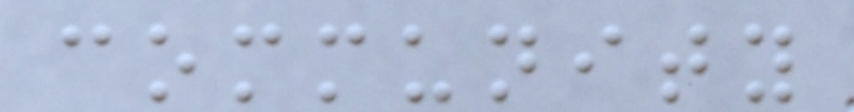community
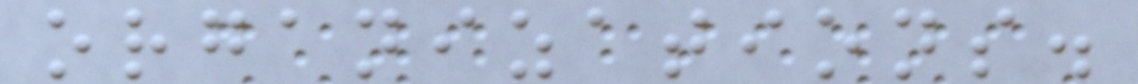organizations.
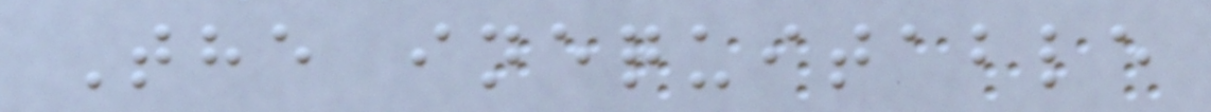The inequitable
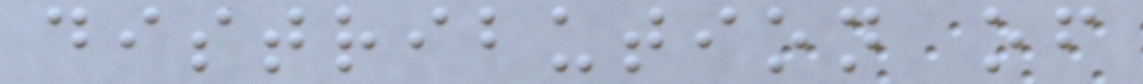distribution of
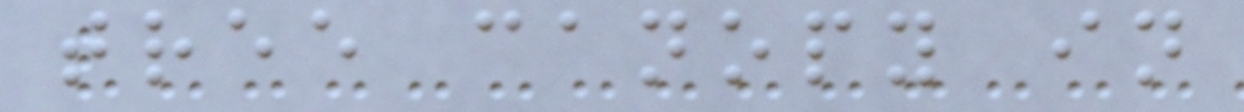tree canopy in
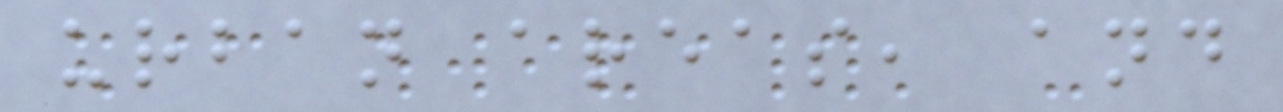urban areas, and
